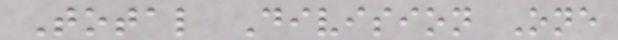Total Division One
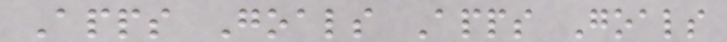Apps Goals Apps Goals
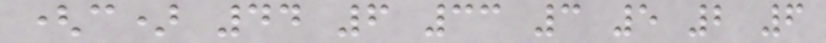(c) 44 6 33 3 5 2 6
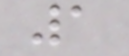1
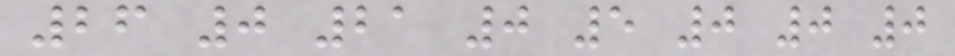26 0 21 0 5 0 0 0
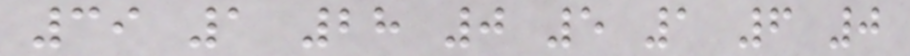39 1 28 0 5 1 6 0
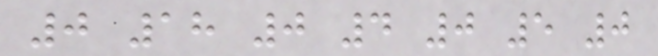0 18 0 4 0 5 0
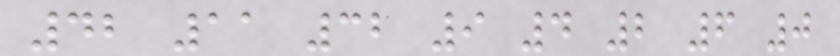42 11 32 9 4 2 6 0
